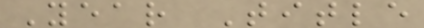Year Title
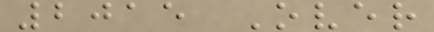2015 Over
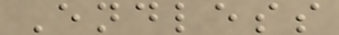Endless
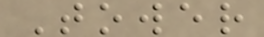Tower
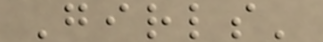Girls'
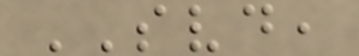SVD,
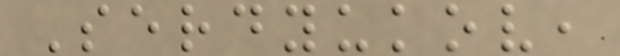Serdyukov,
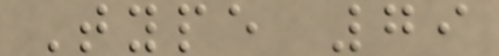Type 79
